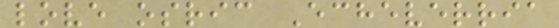love osric Echeverria
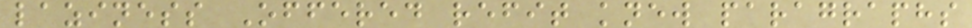laziness Offered refit knew paragraphs
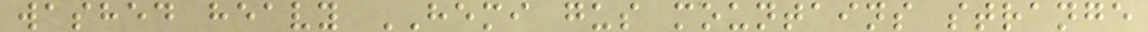washed heavy HEMI gus mountains strange
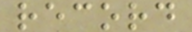record
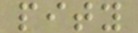pity
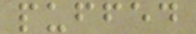puffed
